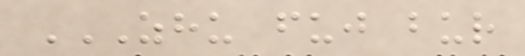ZHU FUJ BUR
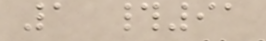1 #91
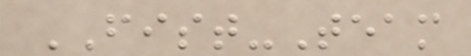FIST-Team
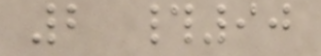2 #90
